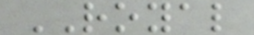ROYAL
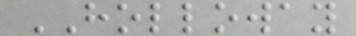HOLLOWAY
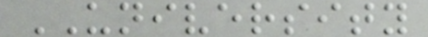UNIVERSITY
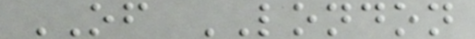OF LONDON
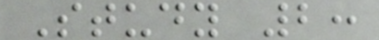Study 2:
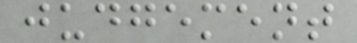judgement
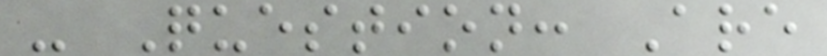- Question: Are
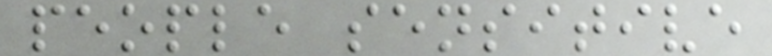people sensitive
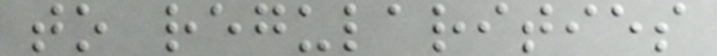to regularities
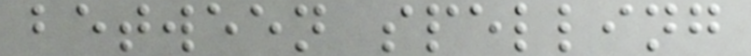between spelling
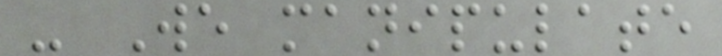- We manipulate
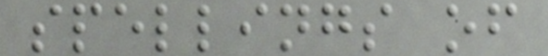spellings of
